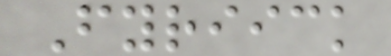Fyriick
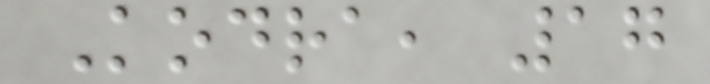Kodra, 17
